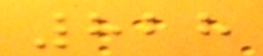828
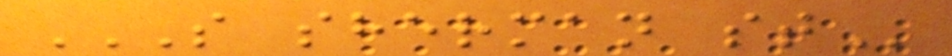S SHERMAN ST
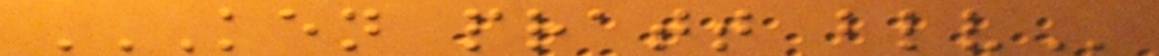KEN PRATT BLV
